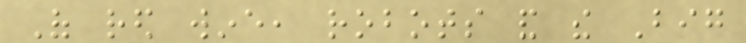Of red wine, robots and the Big
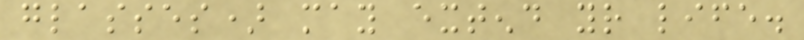glasses) may extend your life.
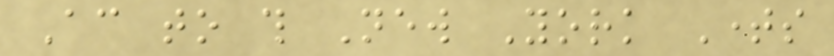According to this New York Times
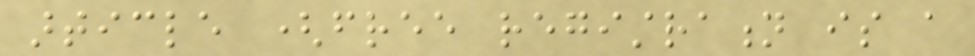article (free registration is a
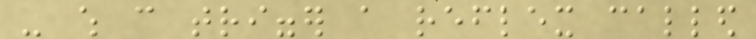- which can trigger a reflex called
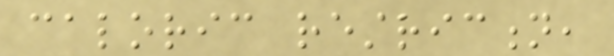caloric restriction,
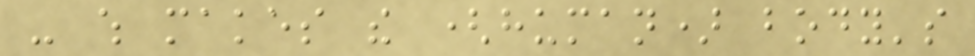- which makes the (human) body's
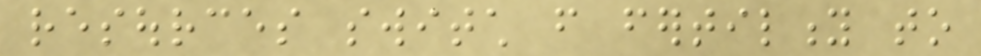resources switch from fertility to
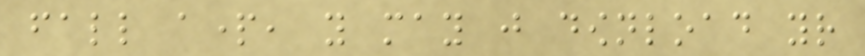fall apart, you may just download your
